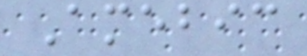Amebic
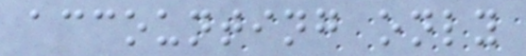accounting only
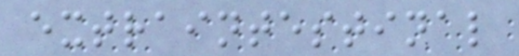extraintestinal
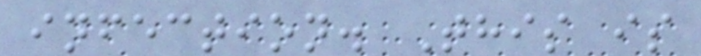infection. This is
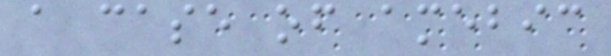a case of amebic
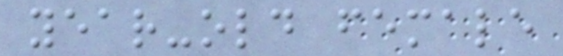year-old female
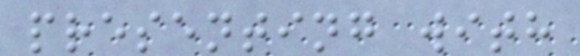presenting with
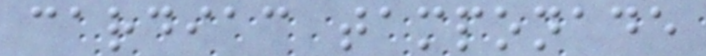cardiac tamponade
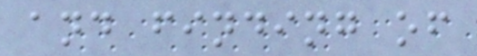and finding of
